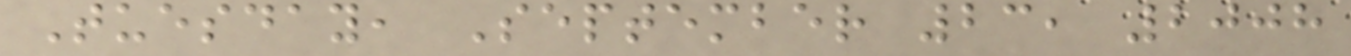Tuesday, September 23, 2008
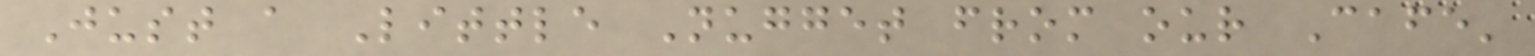Just a Little Nugget from our Cafe'
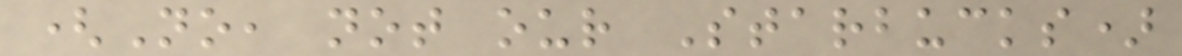(No, not our Starbucks)
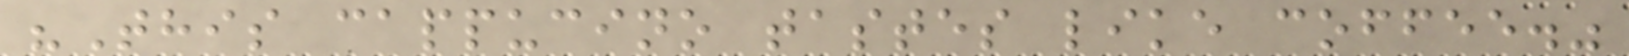"This cappucino tastes like coffee."
